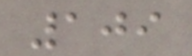109
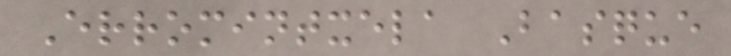Erromintxela Basque
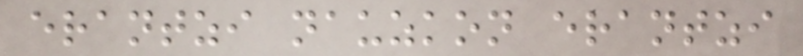erantzi nauzkon erantzi
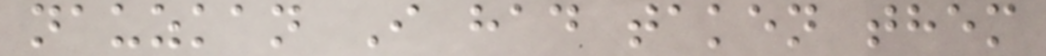nauzkan I had taken them
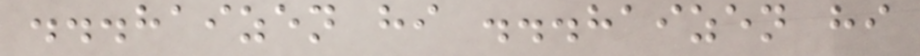...haizen hi ...haizen hi
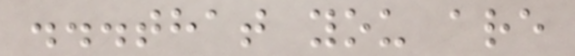...that you are
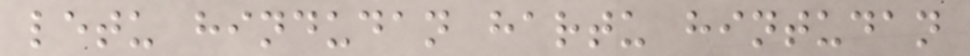letu hindudan hartu hintudan
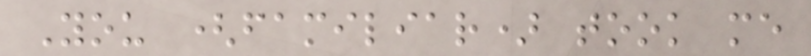You (familiar) took me
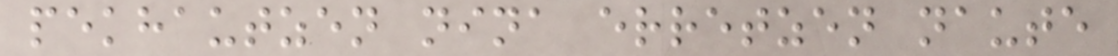pekhautzen nina erretzen naute
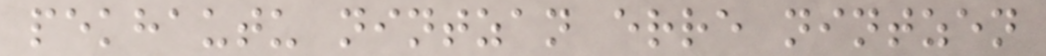pekhautu nintzan erre nintzen
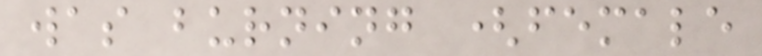was burning (female
